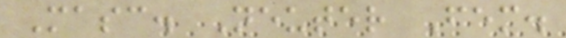Masc. Neuter Fem.
